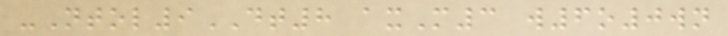-Ntol9DT8 axM3 w6o0wn
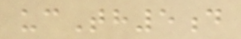ucTh5d
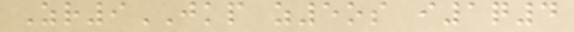Zr9JKP z5os i1q4
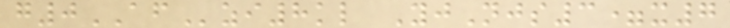g0AFzi8kl YjNjs3=x7
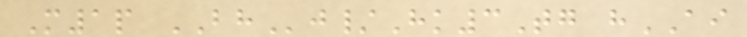M1p BHj/Hk3Tg hAI
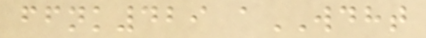ffnk429 aWDHT
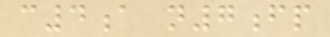c4a n7fp
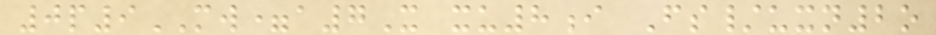0p9MW=a7X xu8i Fs/uxn2o
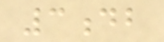3db
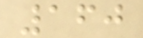160
